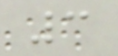3
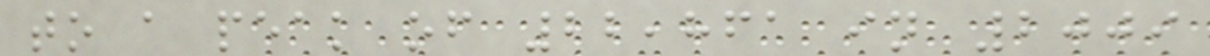to a peak of 22,861 in 2009
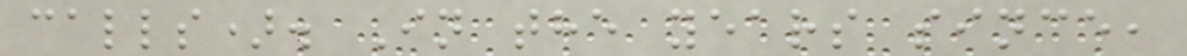calls). In the years since,
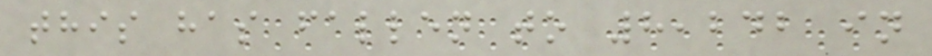this has fallen to 8,242 in
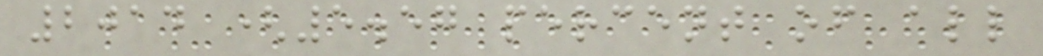2014 (5.57 percent of all
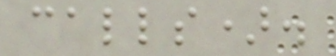calls).
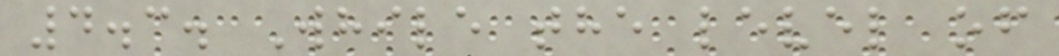4.3. While the level of
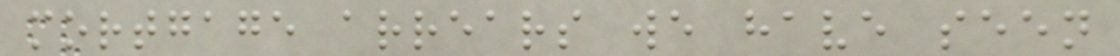mortgage arrears we have seen
